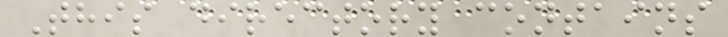This directory contains
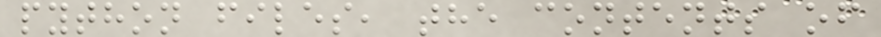python files, the contents of
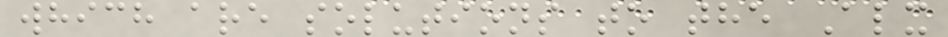which are solutions to the Alx
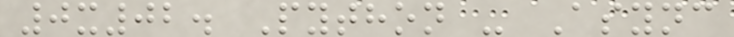0x02. Python - Async
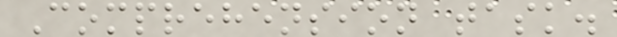Comprehension task.
